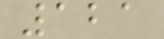121
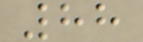88
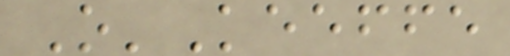O'Keeffe
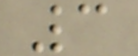3
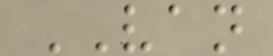VAN
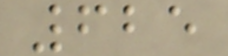625
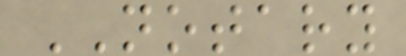NOTARY
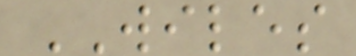WILES
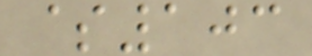$103
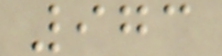973
